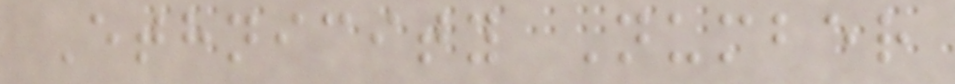Ethnicity Number
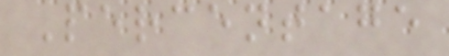Percentage
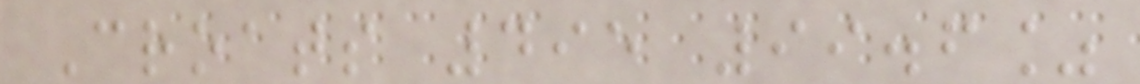Croats 495 99.6%
